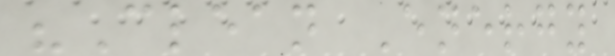"Clean Energy
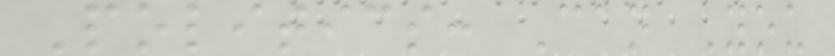Politics: Can You
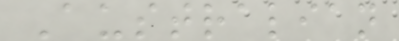Australian
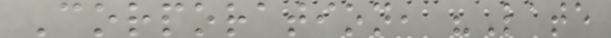Corporation, "Late
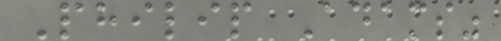Philip Adams"
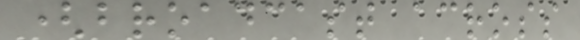(broadcast across
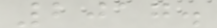2017.
